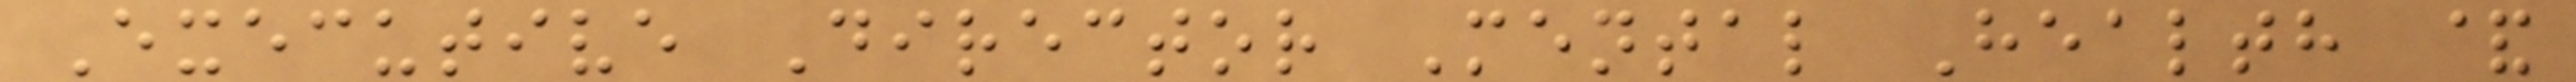Executive Director Mental Health &
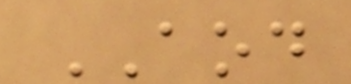AOD
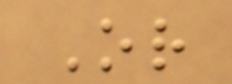Or
